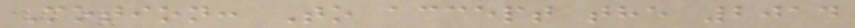Motion: To accept the 2014
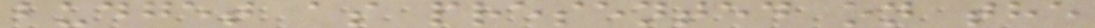budget as presented on the
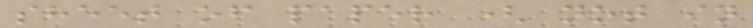sheet of paper ( not in
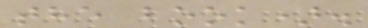the book).
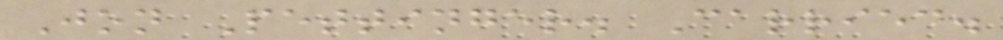Jon Pettinger. Carried.
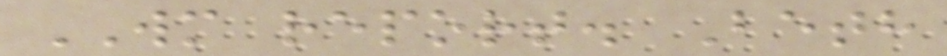WM report. Beth
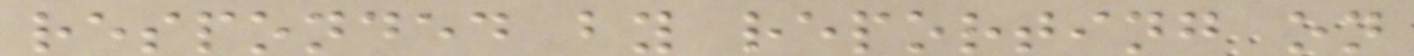responded by reporting on
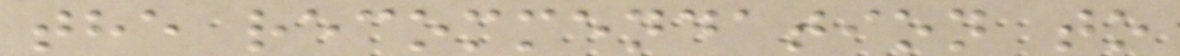the recommendation to
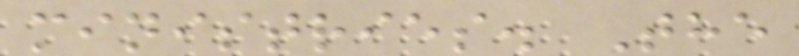ministries. The
